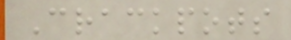Crackpots
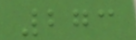273
